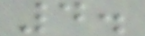4.
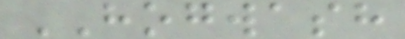HOGWASH
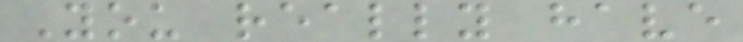You really have
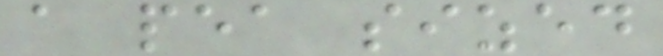a pea sized
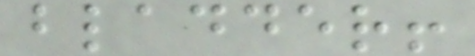bladder!
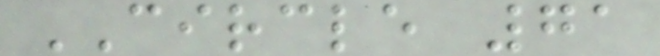CIRCLE 71
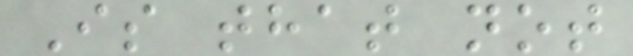Is that not
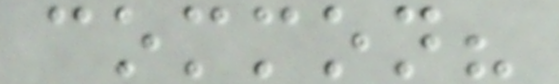common?
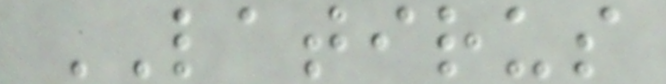LATIRUS
